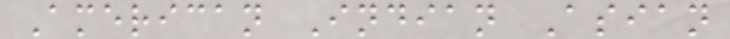American Indian Asian
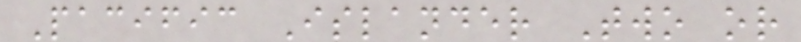Pacific Islander Two or
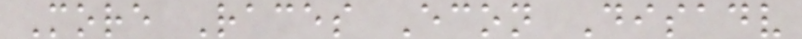More Races Econ Disadv
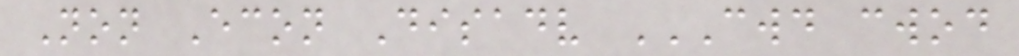Non Econ Disadv CWD CWOD
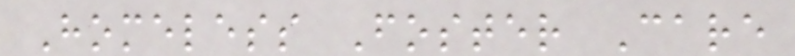Homeless Foster Care
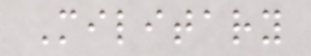Military
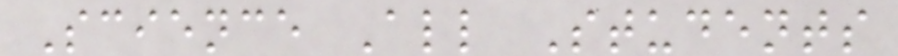Science All Students
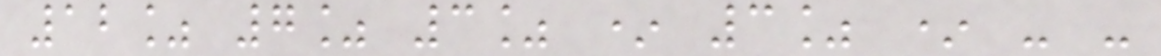12% 7% 3% * 3% * - -
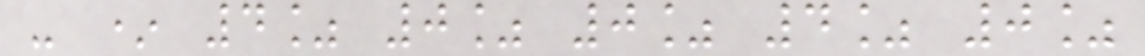- * 4% 0% 0% 4% 0%
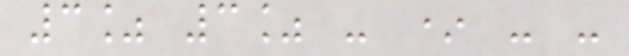3% 3% - * - -
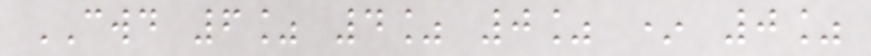CWD 6% 4% 0% * 0%
